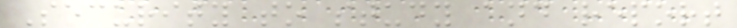Security to study and report
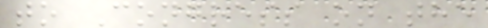to Congress on the
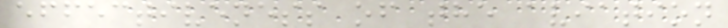effectiveness of the aviation
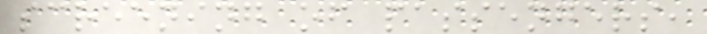screening of passengers,
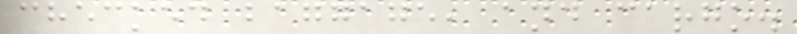checked baggage, and cargo.
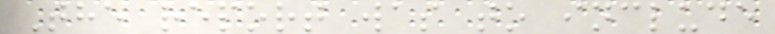The report was to include
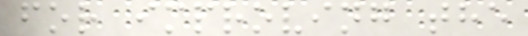for improving the
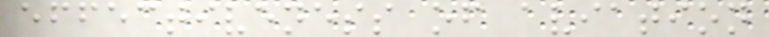effectiveness of aviation
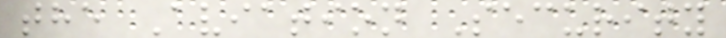the Aviation Security
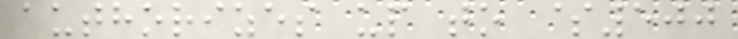authorizes up to $500
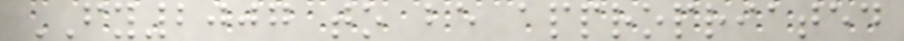FY2007 to be appropriated
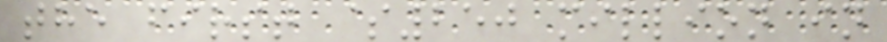the first $250 million in
